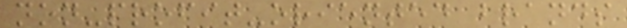non-profit-oriented brands
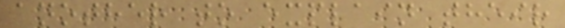another to explain their
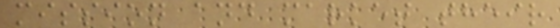mission and market their
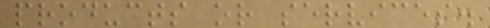products or services.
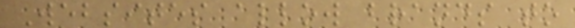Websites allow brands to
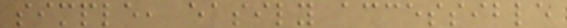simple, easily accessible
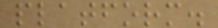platform.
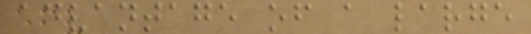advantage of a large
